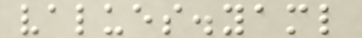values.yaml
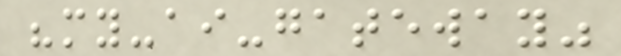"my-ai-gateway"
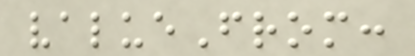valueFrom:
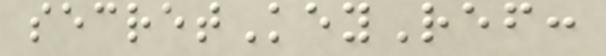secretKeyRef:
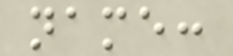name:
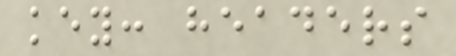key: headers
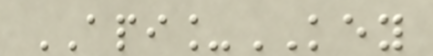API_KEY
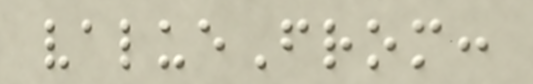valueFrom:
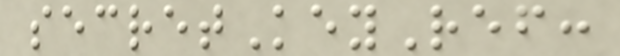secretKeyRef:
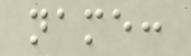name:
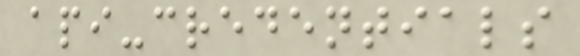api-credentials
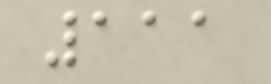111
